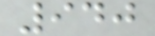940
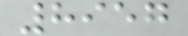8957
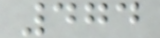474
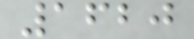1620
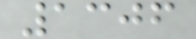1306
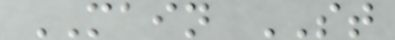MAIN ST
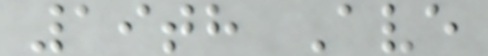19th Ave
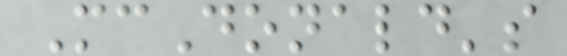McDonald's
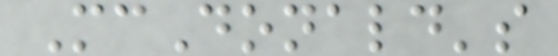McDonald's
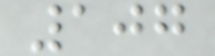107
